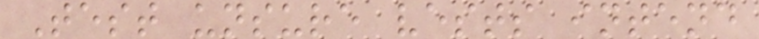Test unsure vests intend
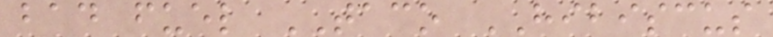bad fuel TACO HIBISCUS
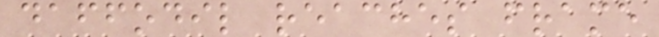daffodil reaches frame
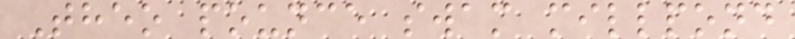Theo pounce swam millpond
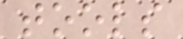tools
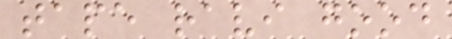tape ravi good
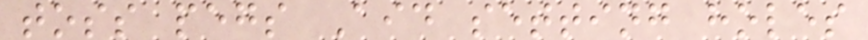toss pegs Aid setting holes
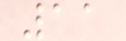11
